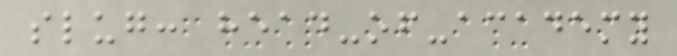slug: head-of-academy
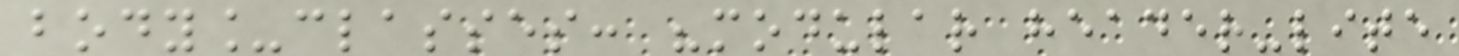body_classes: "modular header-lite
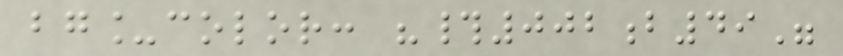bg_color: "#002b49"
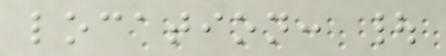location: |
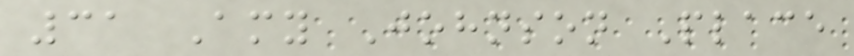31 Amy Johnson Place
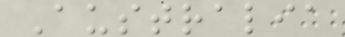Australia
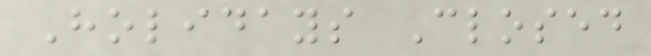Holidays Closed
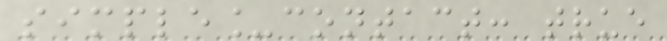simple_contact: true
